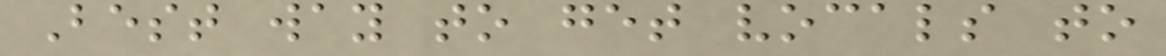Best way to get vocals to
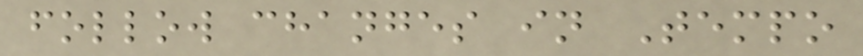follow changes in Tempo
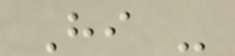Hi -
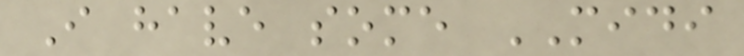I have some MIDI
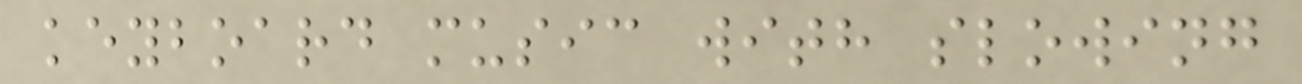keyboard music with slowing
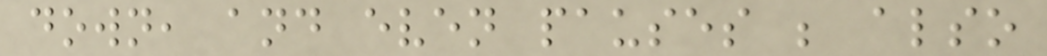down, and even pauses ; also
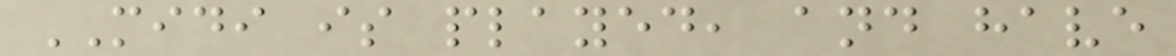MIDI is played, and have
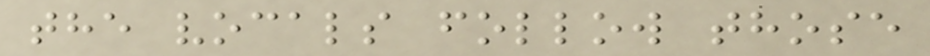the vocals follow those
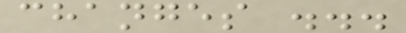changes ...
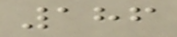186
